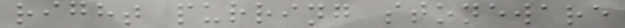right purring stoneware
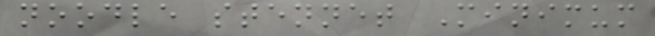noodle stennet Minimum
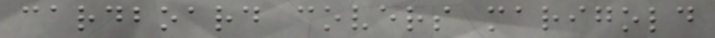cardboard covers marigold
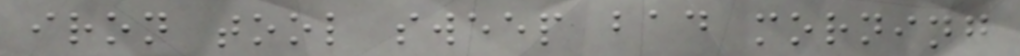iron tool sweep bad morning
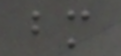bm
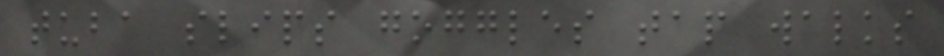tuba slips goggles tap walks
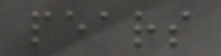pears
